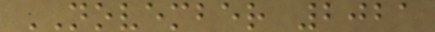NOVEMBER 2021
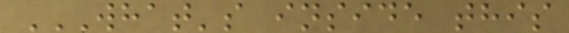WHAT'S INSIDE THIS
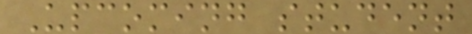Upcoming student
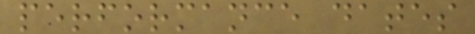performance dates
